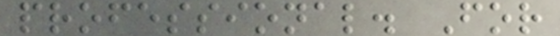professional. For
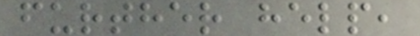further help,
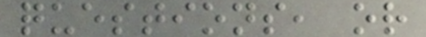questions, or
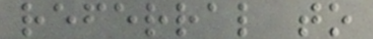referral to
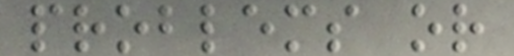problems or
